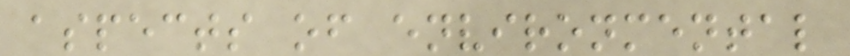aspects of environmental
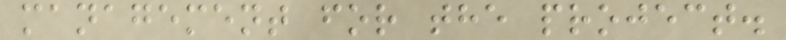management for the project.
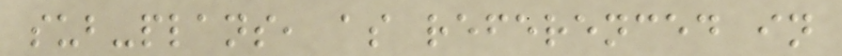sub-plans, as referenced in
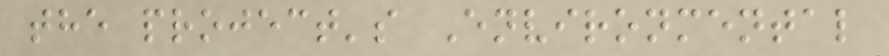the project's Environmental
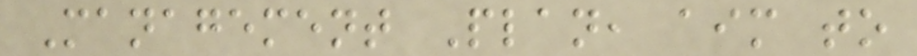Management Plan, aim to
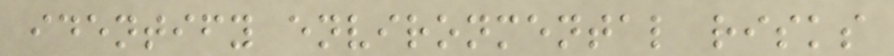identify environmental risks
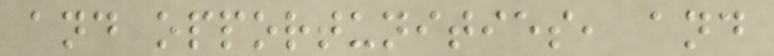and opportunities, and
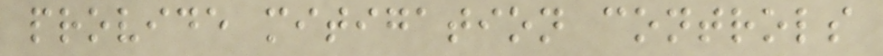provide mitigation controls
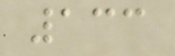133
